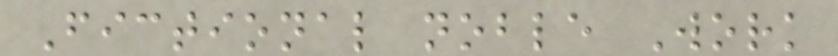Fictional noble Work
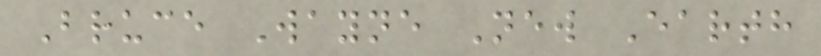Bruce Wayne New Earth
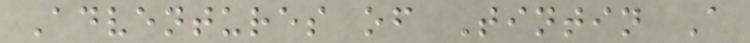Adventures of Tintin A
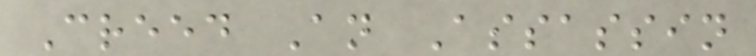Creed An Assassin
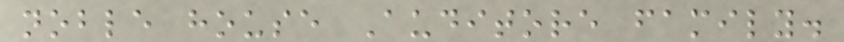noble house Auditore family.
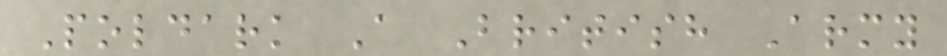Poldark A British Army
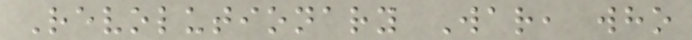Revolutionary War, who
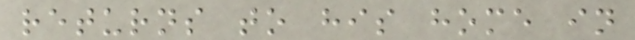returns to his home in
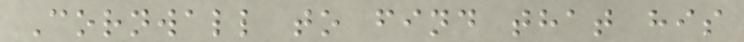Cornwall to find that his
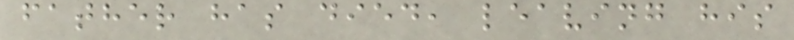father has died, leaving his
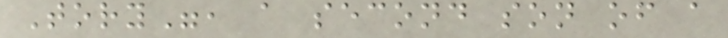Tory", a second son of a
